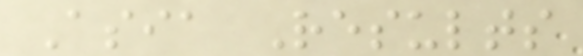Asia Results
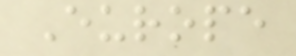Europe
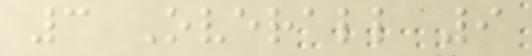3 Overall 9
